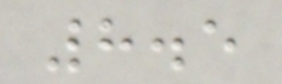8.5
